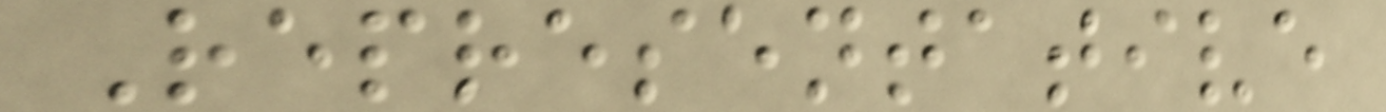Representative
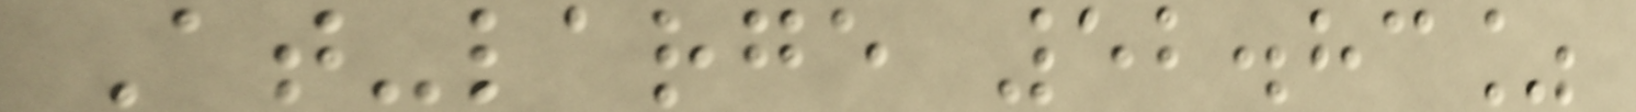At-large 52.83%
